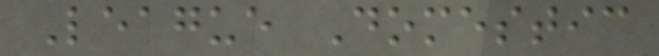League Domestic
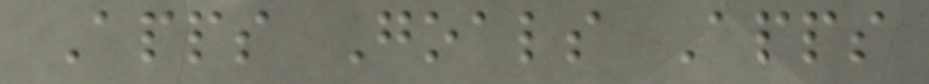Apps Goals Apps
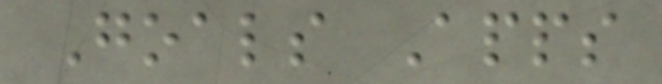Goals Apps
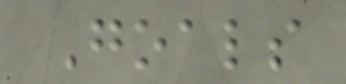Goals
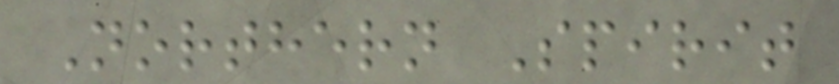Northern Spirit
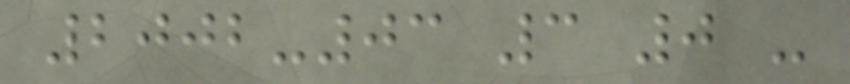2002-03 3 0 -
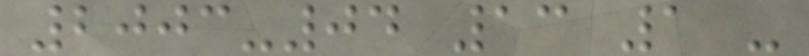2003-04 13 1 -
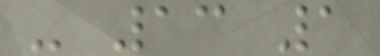- 13 1
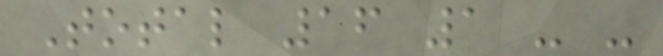Total 16 1 - -
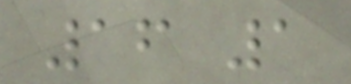16 1
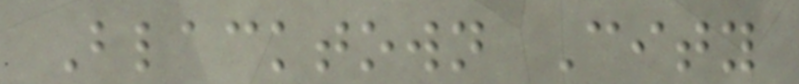Blacktown City
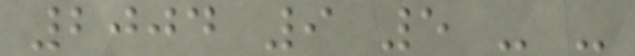2004 9 5 - -
